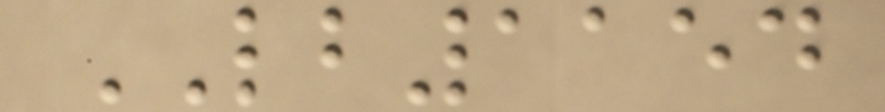LB1154
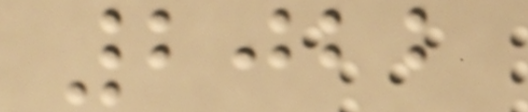2022
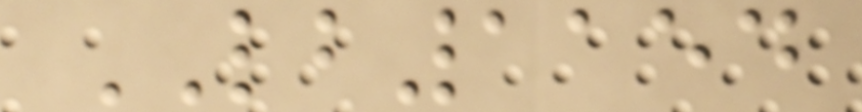LB1154
